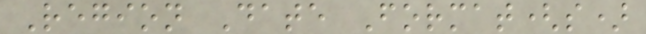Region Date Format(s)
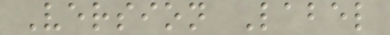Version Label
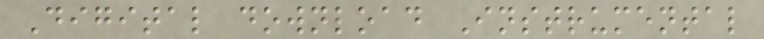Digital download Instrumental
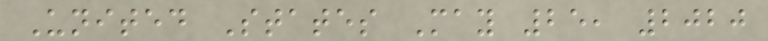United States May 25, 2020
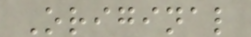Original
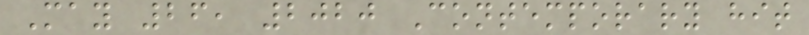May 26, 2020 Contemporary hit
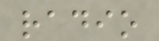radio
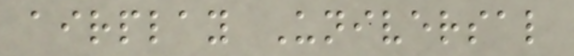airplay Universal
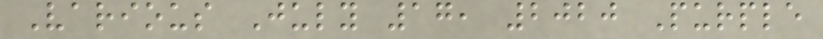Various July 17, 2020 Purple
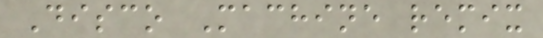Disco Machine remix
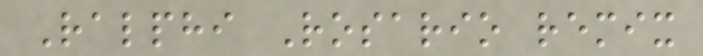Ralphi Rosario remix
